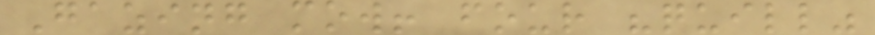Gazing mow! four "quill"
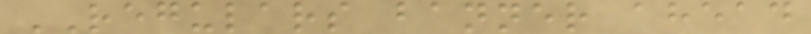REGULARS banner ahead
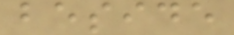beside
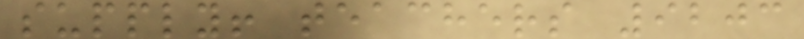supply! teachers 9203
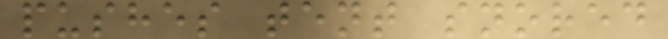pushes tent snored
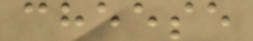cheese
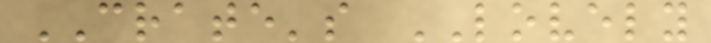CRATE's LOVELY
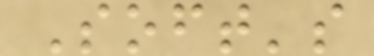Soft's
